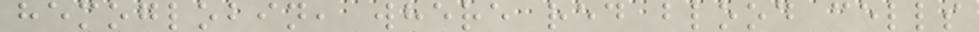hemoglobin, where red blood cells
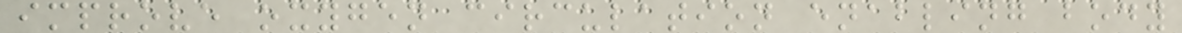improve oxygen circulation enabling body
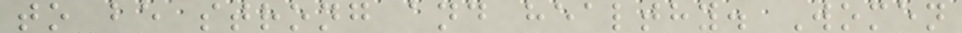to be strong and healthy. Women
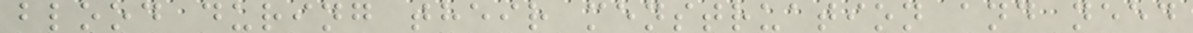blood during their menstruation and need
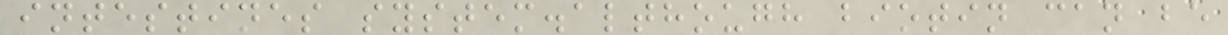intestines system.although biotin can be
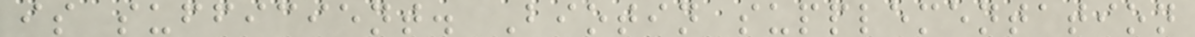is sufficient. Biotin supplementation
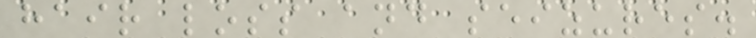hair loss and seizures.
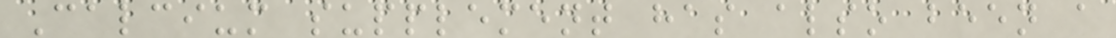Calcium supplement has also been a
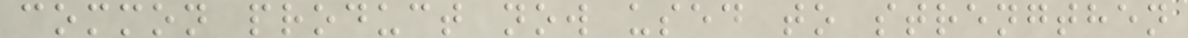common product now used to strengthen
